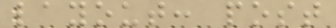layout: post
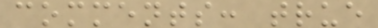comments: true
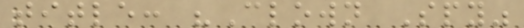title: "Clown Spy"
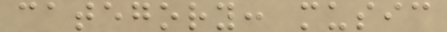category: music
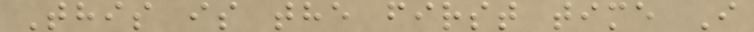This is the first time I
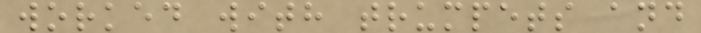worked with trumpets and
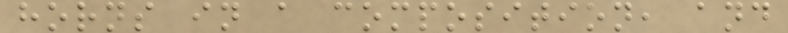horns in a composition, and
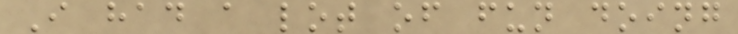I had a lot of fun doing
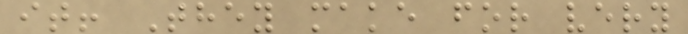it! They make for very
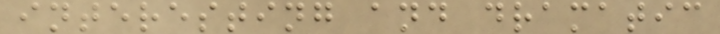interesting and dramatic
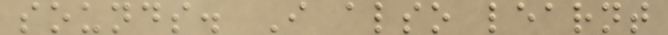sounds. I also learnt
